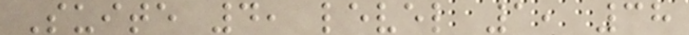Suite 4, level 1, 38
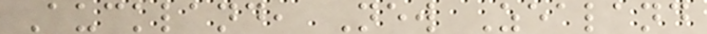Auckland, New Zealand
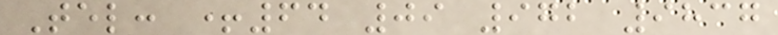Tel: +64 09 972 9837
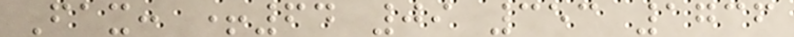Fax: +64 09 353 1736
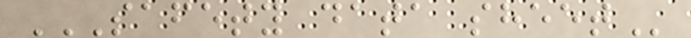SAFETY DATA SHEET
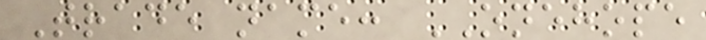Trade name: ONEHOPE
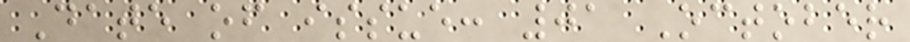Date of issue: 01 October
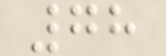78
